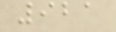921
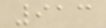913
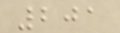201
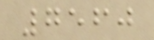7560
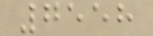7558
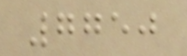7750
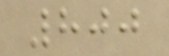800
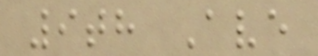9th Ave
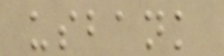usbank
